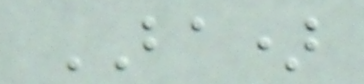BA)
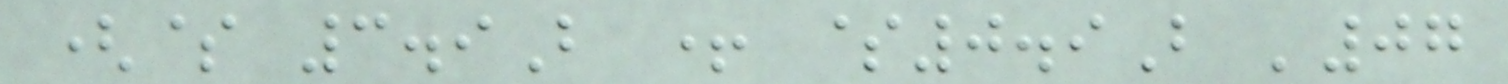($ 3.9B + $0.9B '07
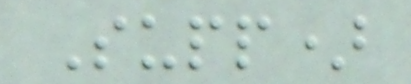Supp)
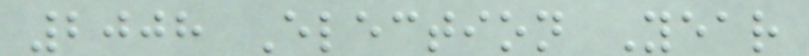2008 Election Year
